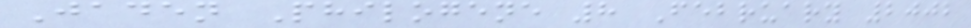Jaden Philogene 8 February 2002
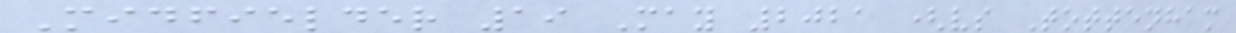Midfielder 19 May 2021 (vs Tottenham
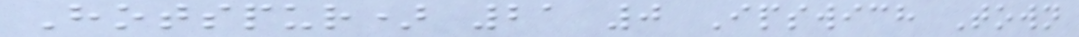Hotspur) 21 0 Ipswich Town
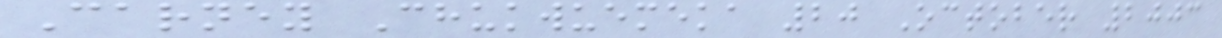Carney Chukwuemeka 20 October 2003
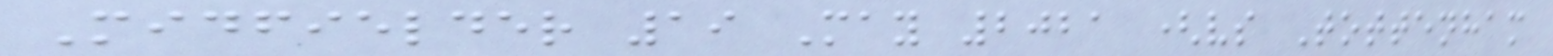Midfielder 19 May 2021 (vs Tottenham
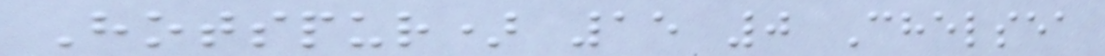Hotspur) 15 0 Chelsea
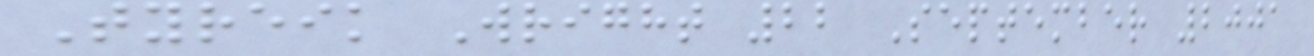Tyreik Wright 22 September 2001
